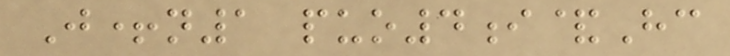J+n1 puo4i&Hc
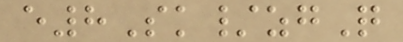e8Sk/zgQ
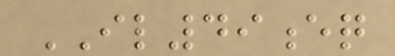IL49eq
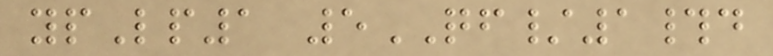ypLp1 5QF/1#d
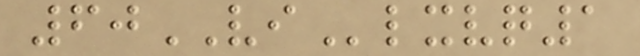60VIlxvq1
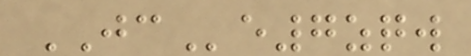JCe7zqw
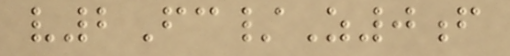v2Fc/Z0f
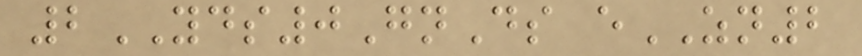2YDS0GnDs eZN2
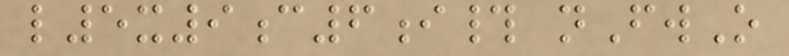l5x9c6i# nFwO
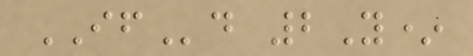IFd 2Y*
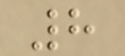8
